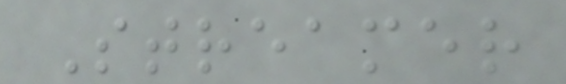Streamer
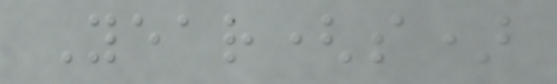Year(s)
